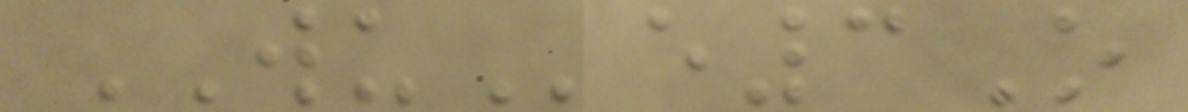WUe3O
